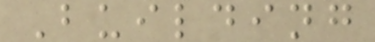Building
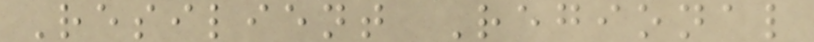Resilient Regional
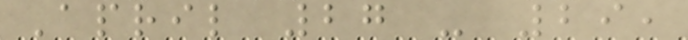April 27 - 29,
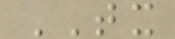TX
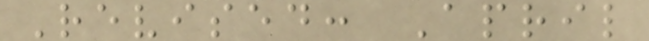Revised: April
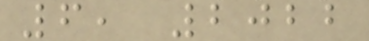6, 2022
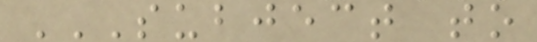SUBJECT TO
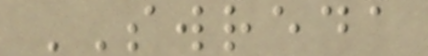SWREDA
